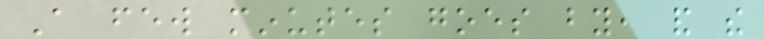A few minutes goes by, and the
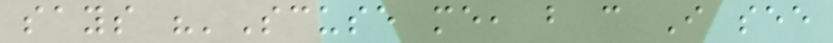says "'Scuse me, but can I see
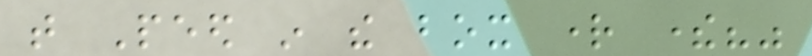that Peed in the box right there?"
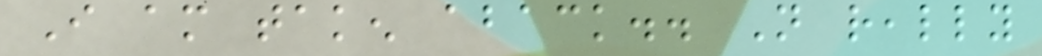I am taken aback.. Not really
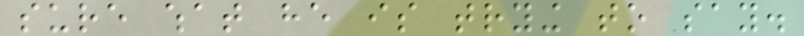sure what he is trying to say.
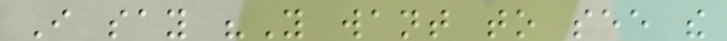I say "You want to see the
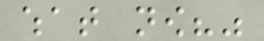what now?"
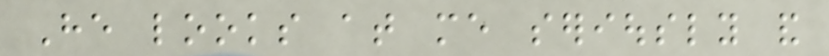He looks at me seriously and
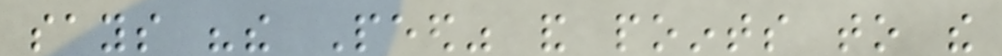says "the Peed" and points to the
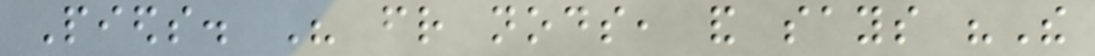Pieds. His friend nods, and says "The
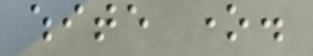white one.
